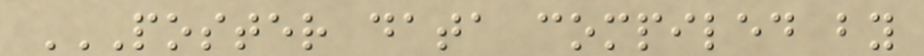POSTER DATA COMPILED BY
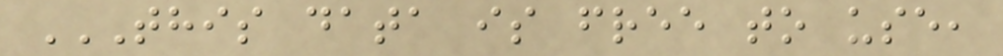THIS DATA IS FREE TO USE,
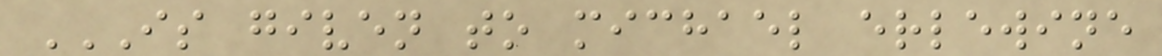IS GIVEN TO MICHAEL ERLEWINE
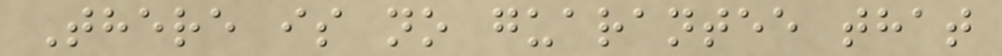There is no guarantee that
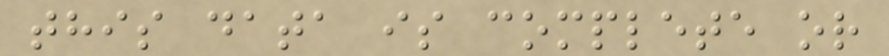this data is complete or
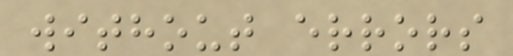without errors
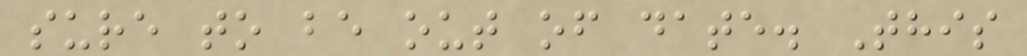sure to be out of date. This
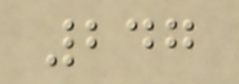247
